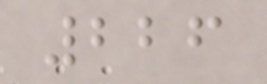226
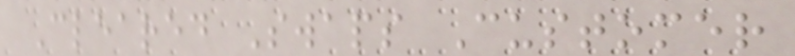Cleared Swaps Customer
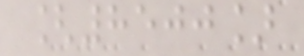[8500]
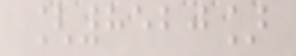[8520]
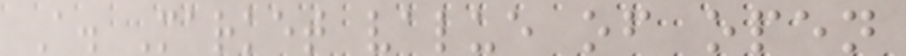A. Market value of open
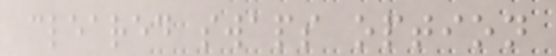cleared swaps option
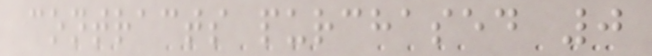contracts purchased 0
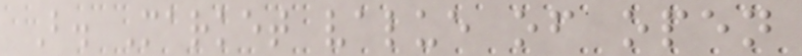B. Market value of open
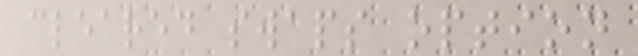cleared swaps option
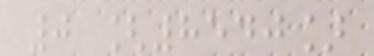0 [8540]
